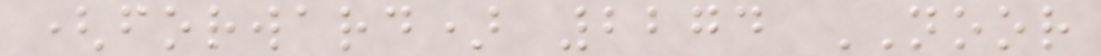(forward) 2274 NOOR
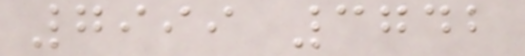7999 3742
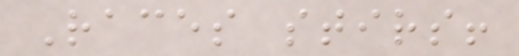Races stirs!
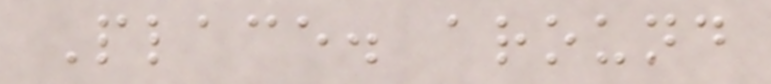Place. around
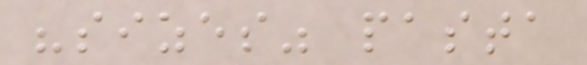"sizes" pasta
